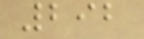292
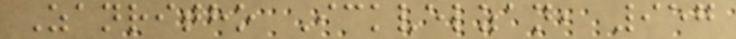Zanritho Ickvelzan, 957
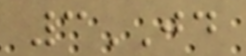3JD
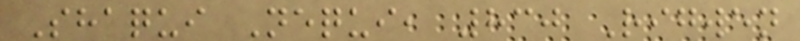Shaqui Nequi, 830 Rigwen
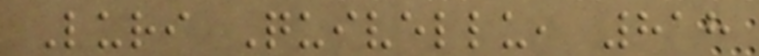Luri Quivellu, 818
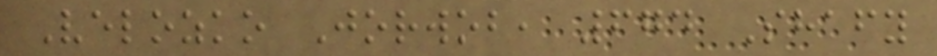Velozko Jorwob, 674 Shafy
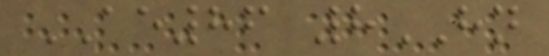AE86 8HN
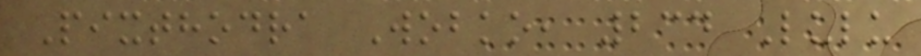Pixthodra Wobko, 234 Lulu
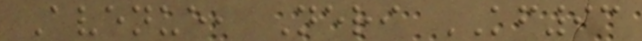Avenue, Neri KF93
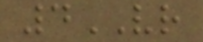4VR
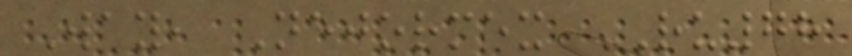Way, Nejormex RU78
